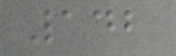142
